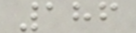186
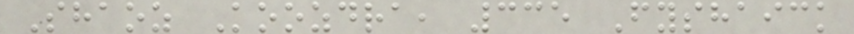Shaoz Koozdra, 335 Fyshaick
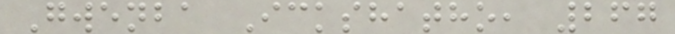Gwenba Ickshatho, 267
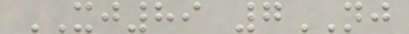XJ89 7NJ
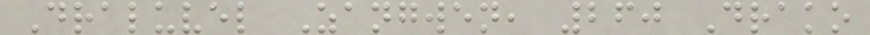Draluvel Zangwen, 260 Drako
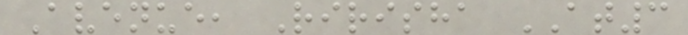Avenue, Ririsha AT3
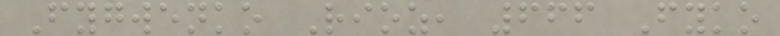Fygwenko Rioz, 666 Fyko
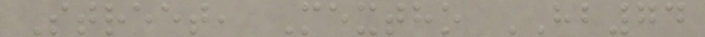Street, Mextho HB74
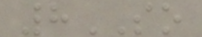8SO
